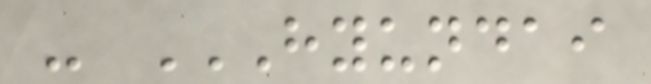- HYUNDAI
